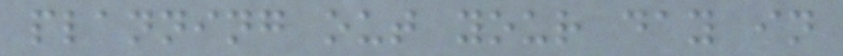planning out your day in
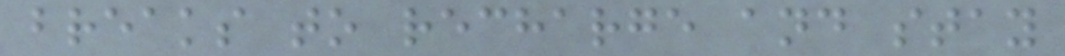breaks to recharge and stay
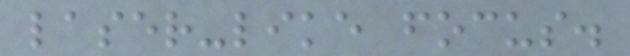laser-like focus.
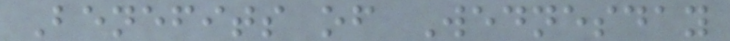Benefits of Wednesday
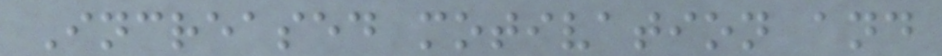Increased motivation and
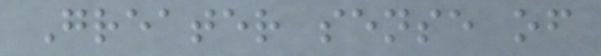Greater sense of
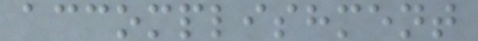accomplishment
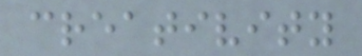creativity
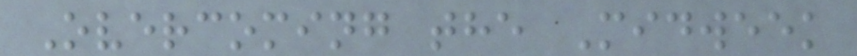Overcoming the Midweek
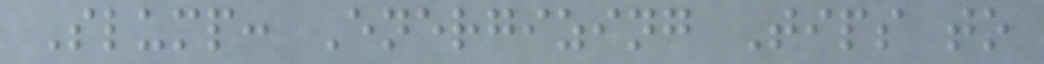Slump: Energizing Tips to
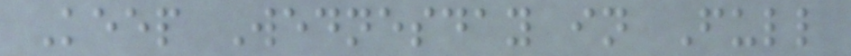Keep Wednesday in Full
